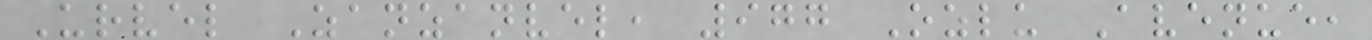Urvel Zanzanvel, 977 Ozlu Avenue,
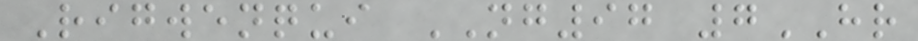Rigwenqui NG97 7HR
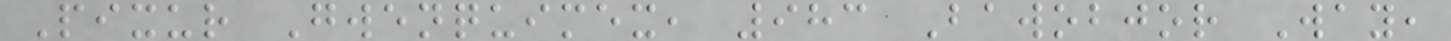Pixur Gwenquimex, 983 Bawobjor Way,
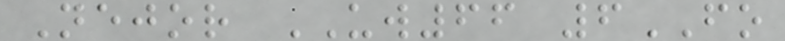Nejor UW66 6FO
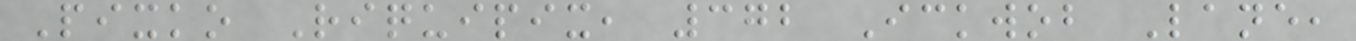Pixko Riquipix, 372 Ickwob Lane,
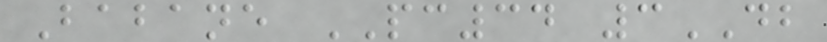Babane PC34 3DB
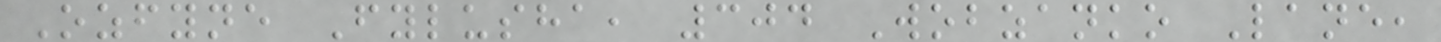Ozfyne Fylusha, 304 Wobzanko Lane,
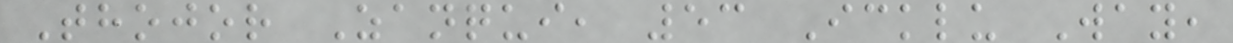Thojor Zanqui, 53 Icklu Way,
